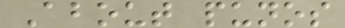About punos
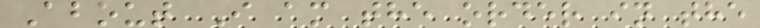About I am the order in the
